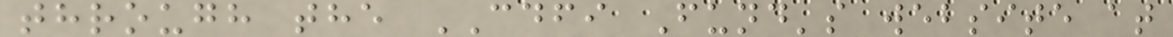through the CDFI Fund's website at
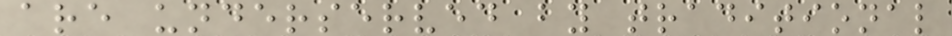are underserved by traditional
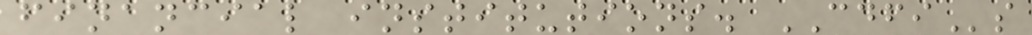financial institutions. CDFIs
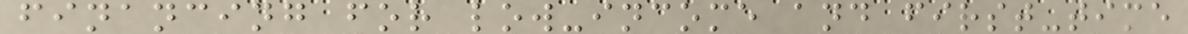financing for low-income and first-time
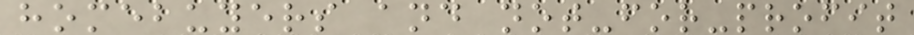homebuyers and not-for-profit
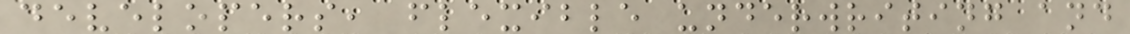developers, flexible underwriting and
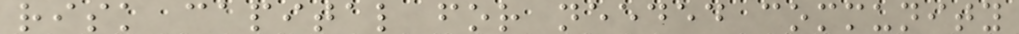risk capital for needed community
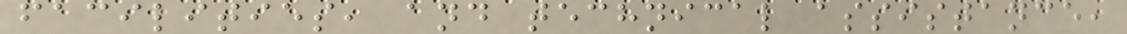facilities, and technical assistance,
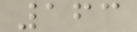163
